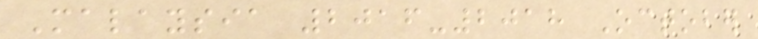Malaysia 2016-2018 October
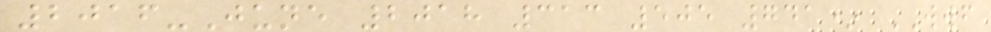2016-June 2018 313 505 741* WWF
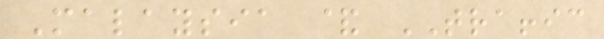Malaysia & TRAFFIC
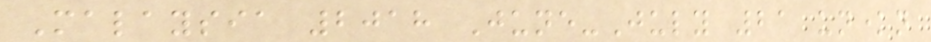Malaysia 2018 June-July 21 unknown
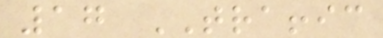17 TRAFFIC
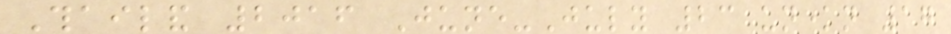Thailand 2016 June-July 23 unknown 17
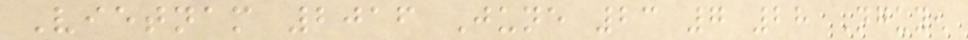Vietnam 2016 June 23 7 28 Nguyen
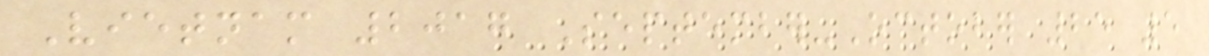Vietnam 2017 September-October 25 5
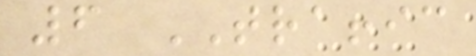6 TRAFFIC
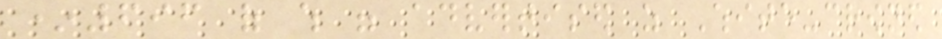*696 of which were advertised as White-crowned
